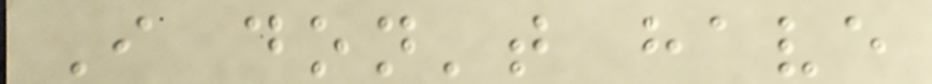I don't have
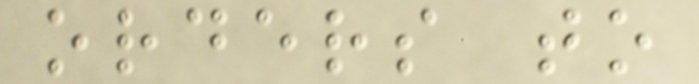orders to
